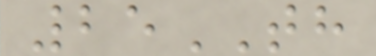25TH
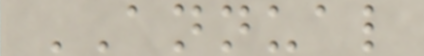ANNUAL
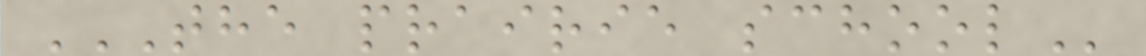THE PRAIRIE SCHOOL
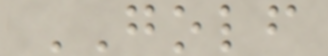GOLF
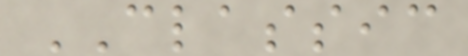CLASSIC
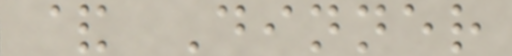& Dinner
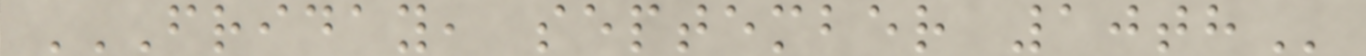FRIDAY, SEPTEMBER 10TH
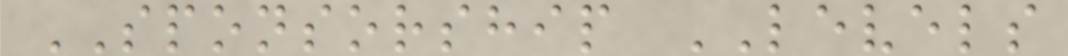SPONSORSHIP LEVELS
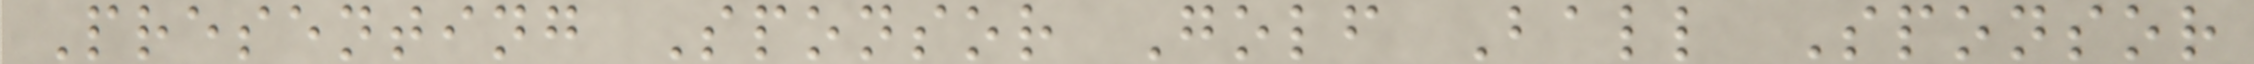Presenting Sponsor Golf Ball Sponsor
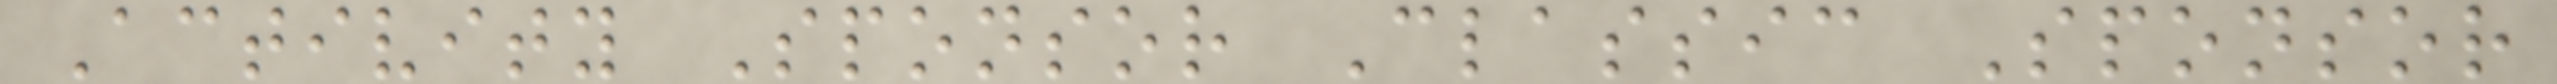Activity Sponsor Classic Sponsor
